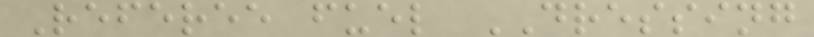Referee fuel DRESSING
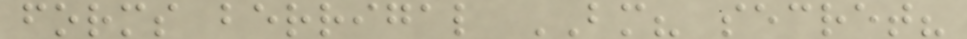forms berrigal BM? secret?
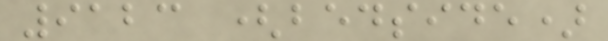9123 (bedside)
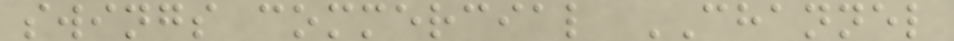swings commercial CHANNEL
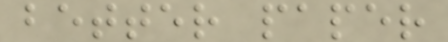better paper
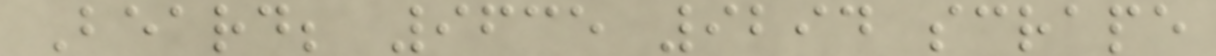Beard; 9635 9294 scrape
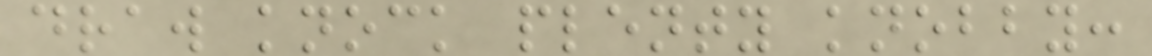draw knock plenty knobby:
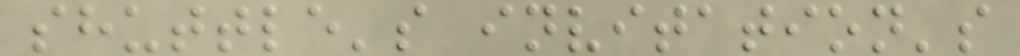shuttle's invitation's
